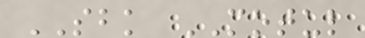SBK MOTUL
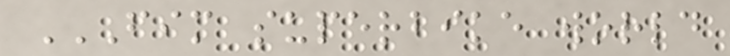FIM SUPERBIKE WORLD
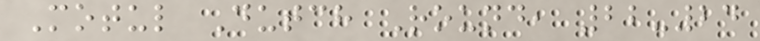Motul Dutch Round, 22-24
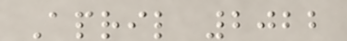April 2022
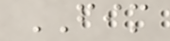FIM
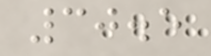30.5
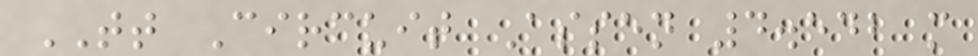TT Circuit Assen 4.542 m
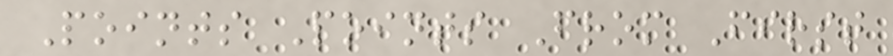Points Points From First
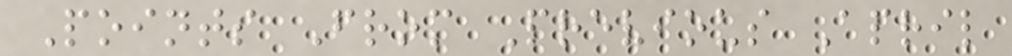Points From Previous April
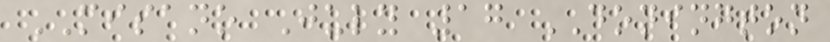MISANO July 17 DONINGTON
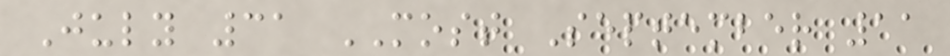July 31 MOST September 11
